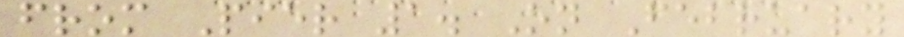from Pier 1. On February
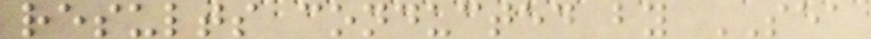results conducted by SEA
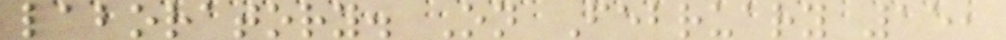laboratory. On February 15,
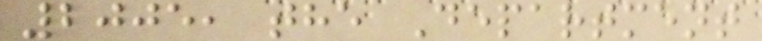2005, the Department
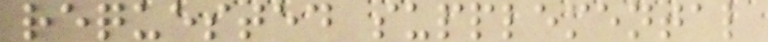requested supplemental
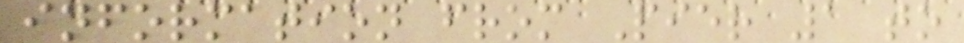information from Pier 1 to
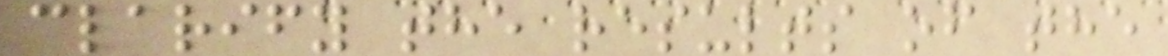clarify the results of the
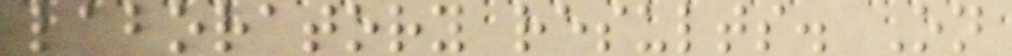laboratory results. On
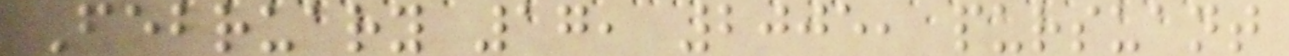February 17, 2005, pursuant
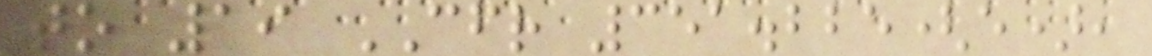to 19 CFR 351.225(e),
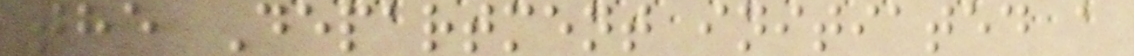the Department initiated a
